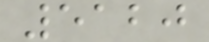5120
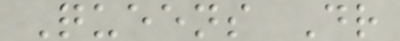Queens Dr
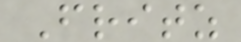Fritz
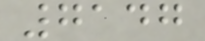7147
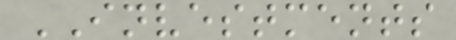INVESTMENTS
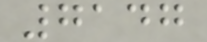7147
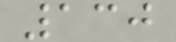130
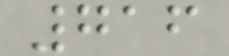716
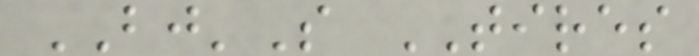BJ'S TIRES
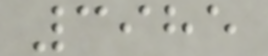3985
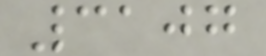3107
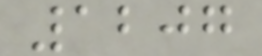1207
